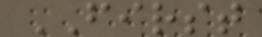FIRST
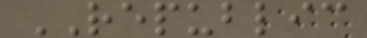REPUBLIC
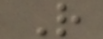R
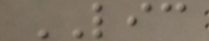LIC
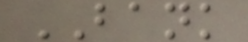BANK
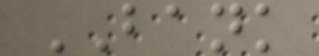BANK
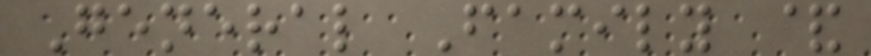General Family &
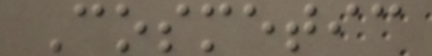Cosmetic
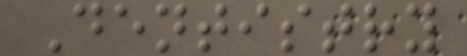Dentistry
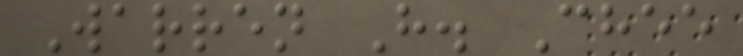Warren H. Chee
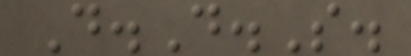D.D.S.
